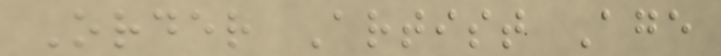Order Artist Age
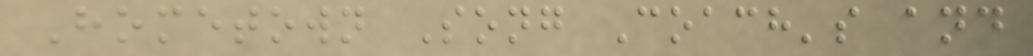Hometown Song Coach's and
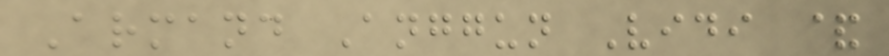Armand Anggun Vidi &
